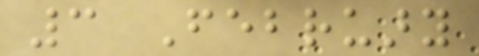3 February
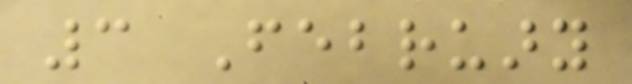3 February
